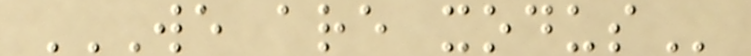WE ARE XODUS
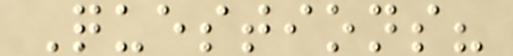Questions?
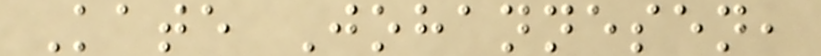Kate Johannesen,
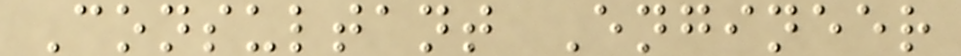Consultant Engineer
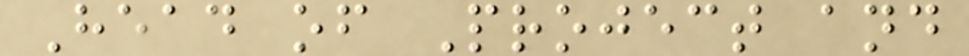Head of Project and
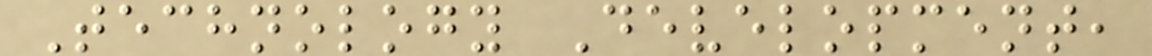Technology Development,
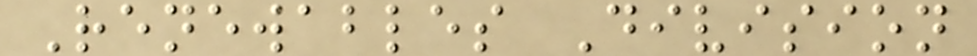Renewables Division
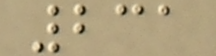231
